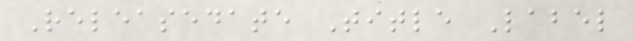Releasedate Title Label
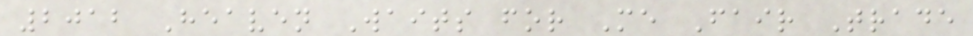2012 Heaven Waits for Me Fair Trade
